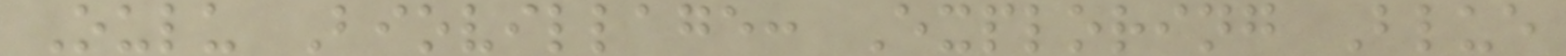Oulu Biovillage: Exploring Blue
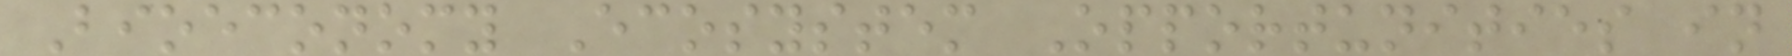Bioeconomy Ecosystem Opportunities in
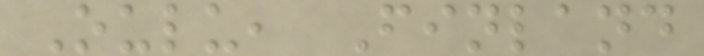Oulu, Finland
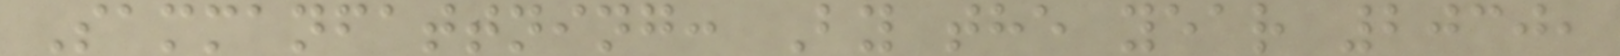Sammanfattning: By the year 2030,
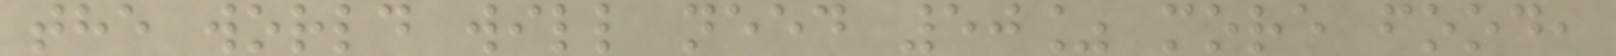the world will need 50% more food,
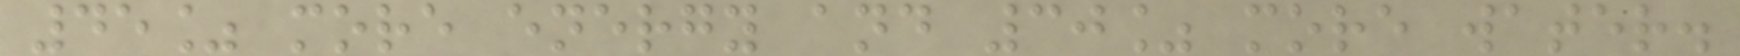45% more energy and 30% more water.
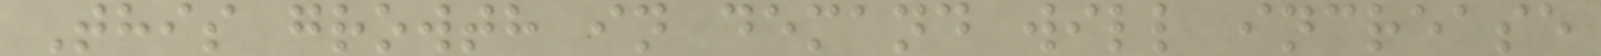This growth in demand will increase
